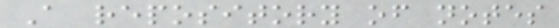A repository of notes
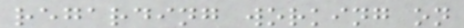regarding working on
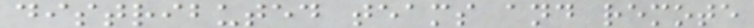distributed teams and remote
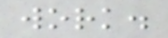work.
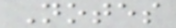Notes
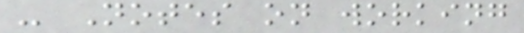- Notes on working
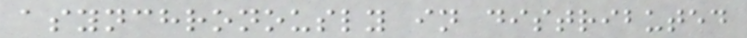asynchronously in distributed
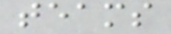teams
